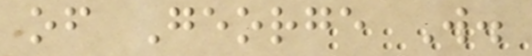of George W.
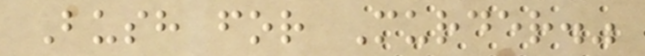Bush for Murder."
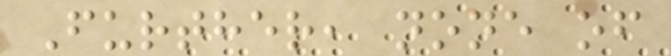Further, none of
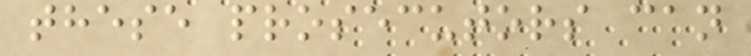these prosecutors can
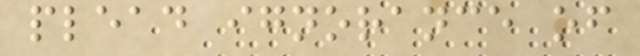plead ignorance of
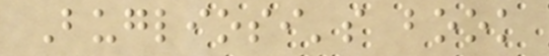Bugliosi's book
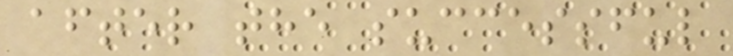after the successful
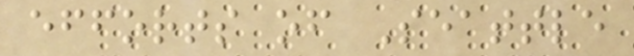efforts of Seattle
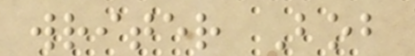writer Bob
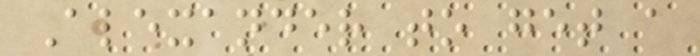Alexander to get a
